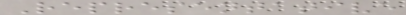Representative
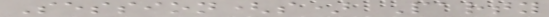Session(s) Party
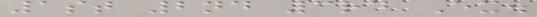1st 2nd 3rd Ex.
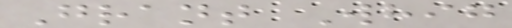Grant Whig
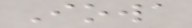Iowa
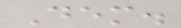Dem.
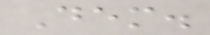Dem.
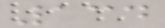134
